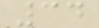34
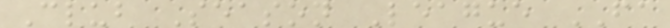Club Season League FA
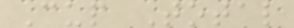Cup Total
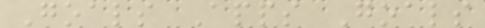Goals Apps Goals
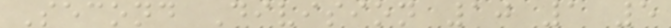Second Division 10 1 5
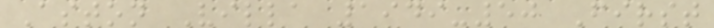Aston Villa 1949-50 First
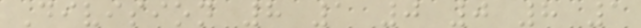Division 8 1 0 0 8 1
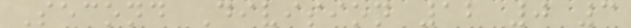Second Division 12 0 3
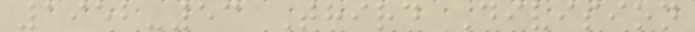1952-53 Third Division
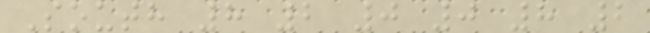South 8 2 0 0 8 2
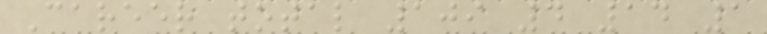Career total 109 4 14 1
